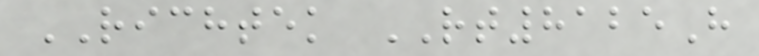RICHTEK RT8125H
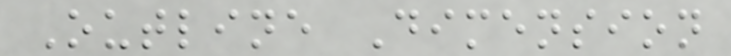Outline Dimension
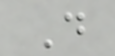D
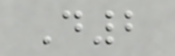D2
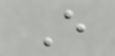E
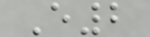E2
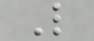L
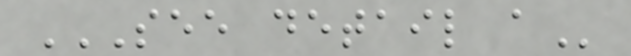SEE DETAIL A
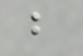b
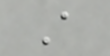A
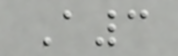A3
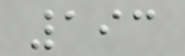193
